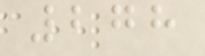278
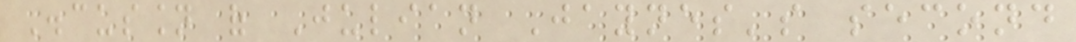Discussion of Julian Jaynes's second
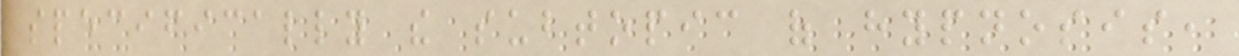specifically the subtopic of hypnosis,
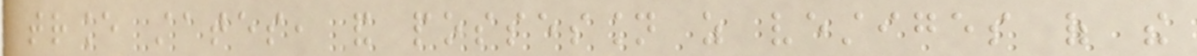trance states, and possession as vestiges of the
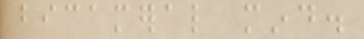bicameral mind.
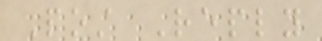Post Reply
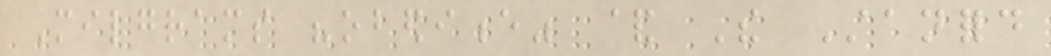Milgrams "obedience" & The Stanford
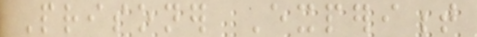Prisoner Experiment
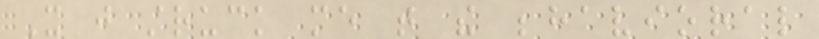It just struck me that the behavioral
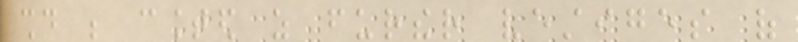should be counted as further vestiges of
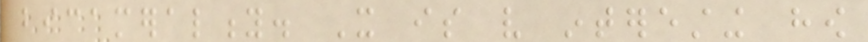bicamerality. It is very interesting how
